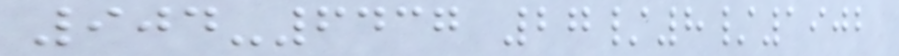904-6437 27/8/1902
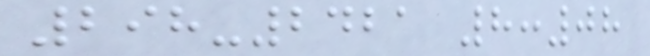298-2421 8:08
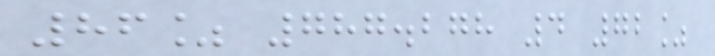86% 787.278 4 72%
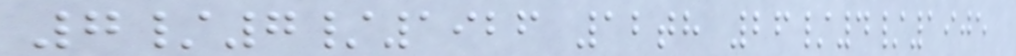7/7/1926 12th 26/4/1905
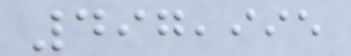497,995
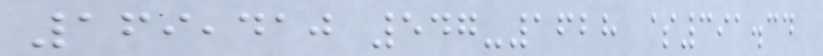169,410 547-1628 $391.34
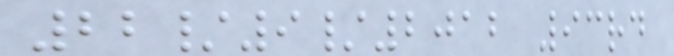22/9/2012 93rd
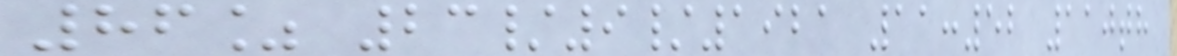86% 23/9/1921 11:52 110th
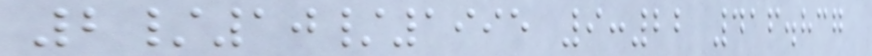2/10/1995 9:22 416.837
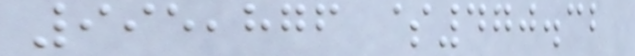995,876 $470.32
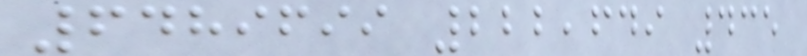6489699 222,649 435
